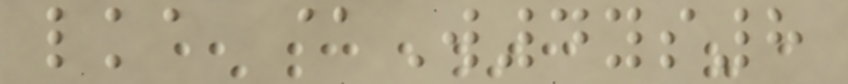lka @W4ys8
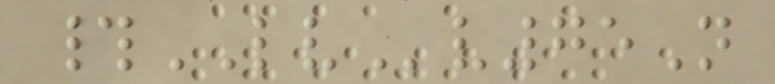#LVv75N
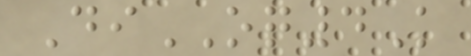DiOQ4K
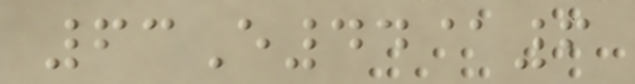63E44@6
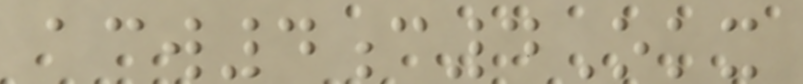acw4c4Okx
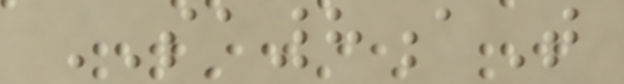SA8aT
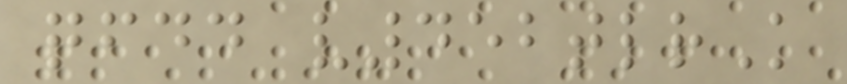qfdd v452tlrK
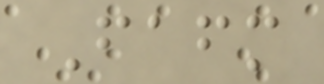Fafm
